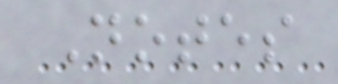Notes
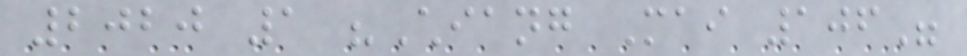2020 1 "Chiang Mai 106"
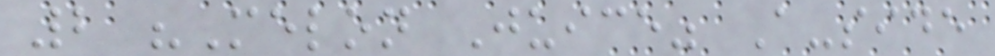2 "Melon Juice" A-side
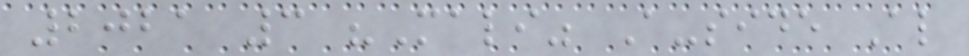2021 3 "Mali" A-side Also
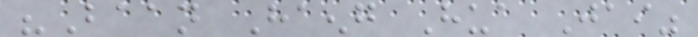"Baan Haeng Hua Jai"
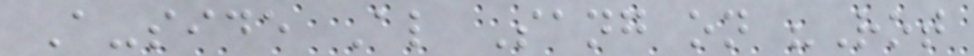A-side Also Sang on "Rot
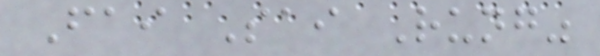Fai Sai Rung"
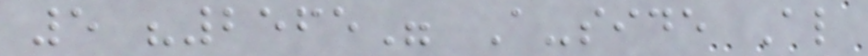5 "2565" A-side Also
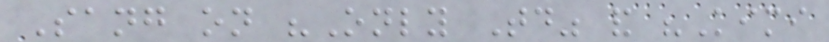Sang on "Only Today" and "Kimi
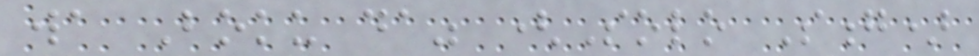wa Boku da" (Solo Song)
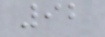92
